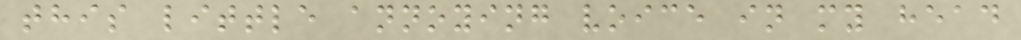this little annoying voice in my head
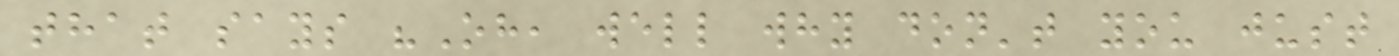that says "Oh, well why don't you just
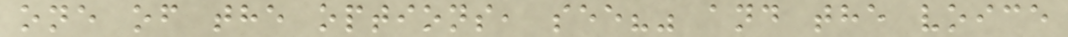one of the options, see?" and the voice
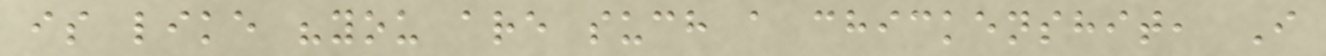is like "you are such a chickenshit, I
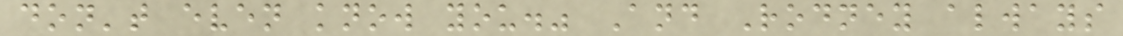don't even know you." And Rodney always
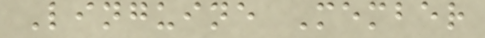Linguine Member
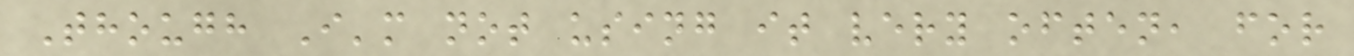Though I'm not using it very often, for
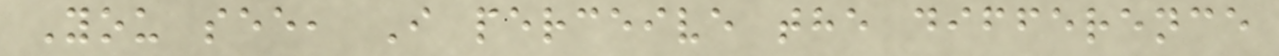You see, I perceive the difference
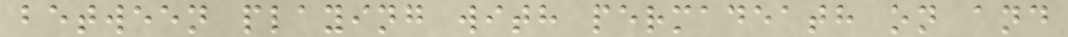between playing with permadeath on and
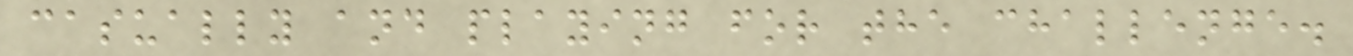casually and playing for the challenge.
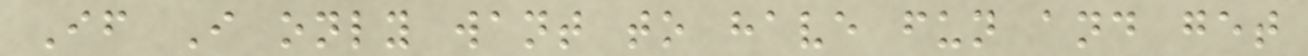If I only want to have fun and get
